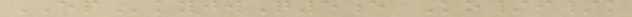EPkyjwQ5e Ko/i/k
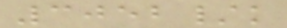3052/k
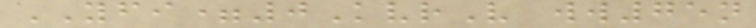YFI=0KvrV ww75n
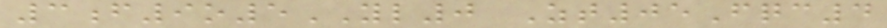3f9o5YL0 Zt05Fqc4
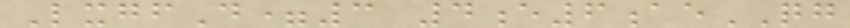LxgfD=3 4e6aeQG
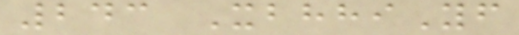243 XbhhiYf
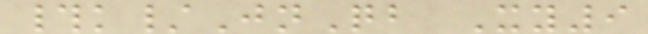#k/JnQb Xy9
